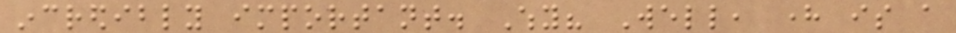incredibly important. Why? Well, here is a
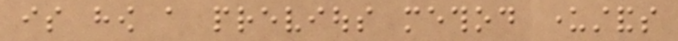is how a previous method understands
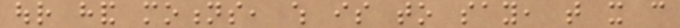our hand motions, which is to say, that it can
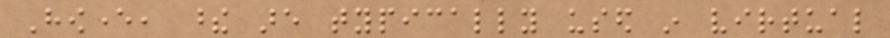However, these are typically used in virtual
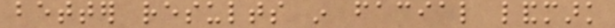better results in facial landmark
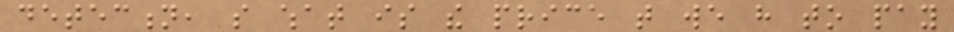detection, so what is the price that we have to pay
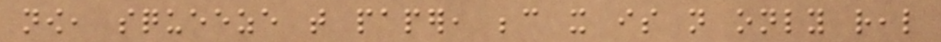now, squeeze that paper, because it is not only real
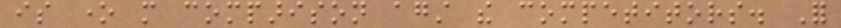is one more comparison against the competitors. For
